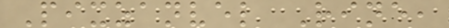Pixzanvel Rine,
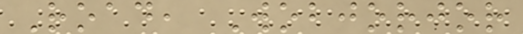Road, Wobjorjor
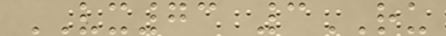VX73 3RU
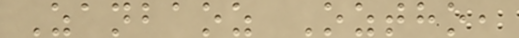Zanbaoz Oztho,
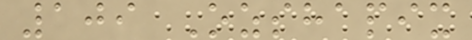109 Ozshapix
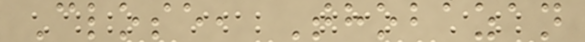Close, Thobazan
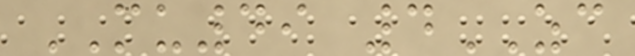MU49 4ZC
